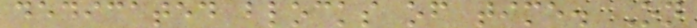dedicated blocks of time. On
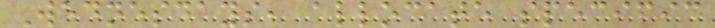Wednesdays, allocate specific
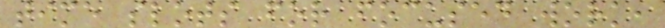time slots for focused work,
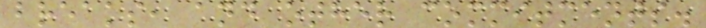breaks, and other commitments.
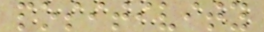positivity
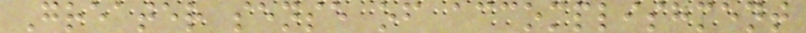Greater sense of accomplishment
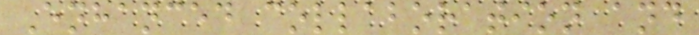Enhanced collaboration and
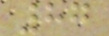87
